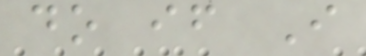do if I
